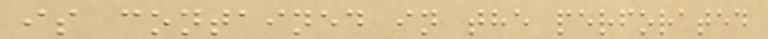is contained in the perforated
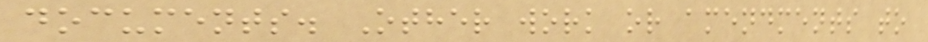documents. Other work or amendments to
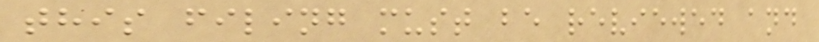this filing must be reviewed and
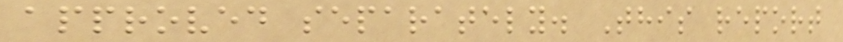approved separately. This report
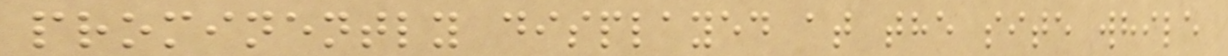prominently displayed at the site while
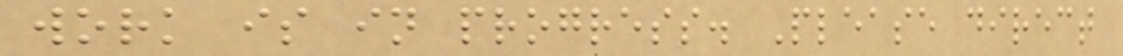work is in progress. Please direct
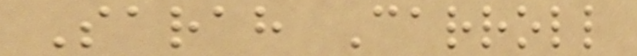Sarah Carroll
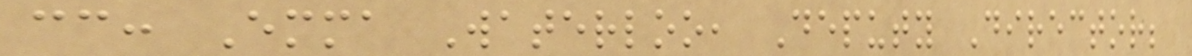cc: Emma Waterloo, Deputy Director;
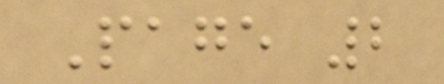Page 2
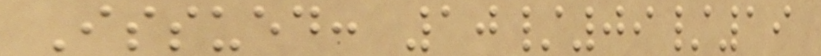Issued: 10/09/19
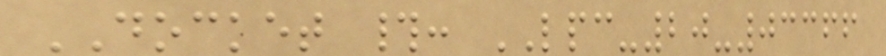DOCKET #: LPC-20-03366
